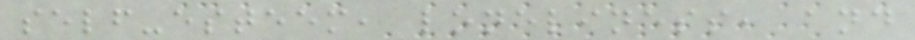self-esteem, loneliness, and
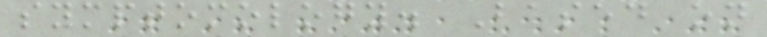symptomology. Based on
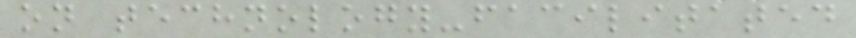on technology-facilitated
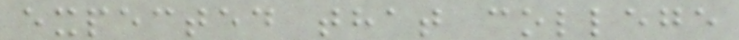expected that college
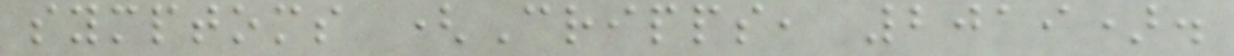symptoms (Cripps, 2019).
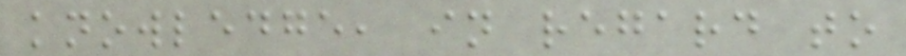knowledge, in regard to
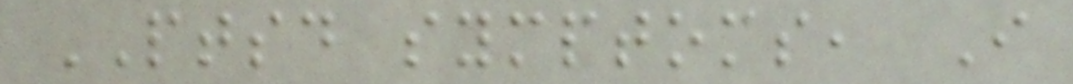PTSD symptoms, I
